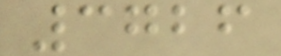3726
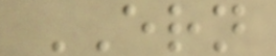ERN
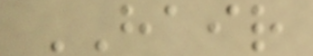HAIR
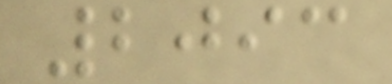2093
